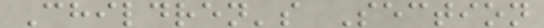Children's Section
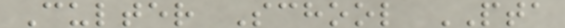Culter School PTA
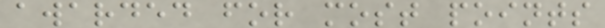awarded for most points
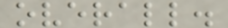overall.
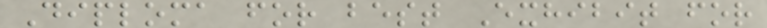Diploma for best Exhibit for
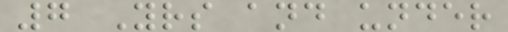7 Yrs and under
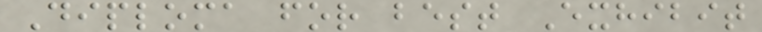Diploma for best Exhibit
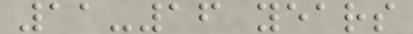11-16 years
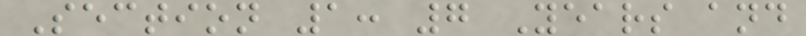Section 1: 7 Years and
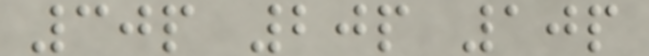30p 20p 10p
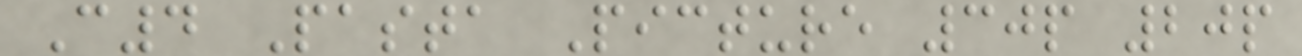C4 Pasta Picture 30p 20p
